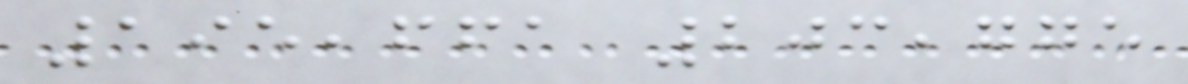195,661 203,775
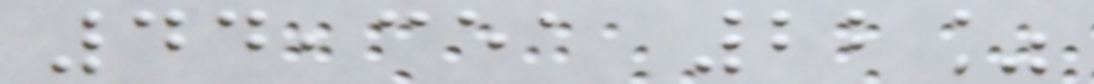44,351 22%
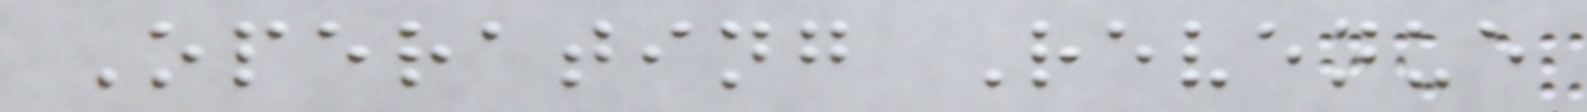Operating Revenue
